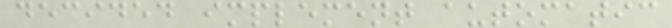decided implement automatic
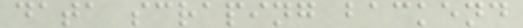data scraping backend
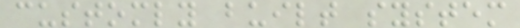customly built system
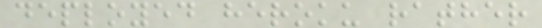deployed heroku rather
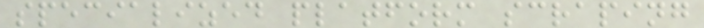specialized platform scraping
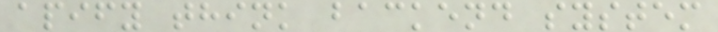apify think backend system
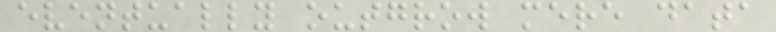eventually outgrow mere data
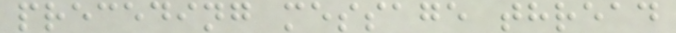preceding message thread
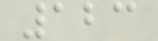123
